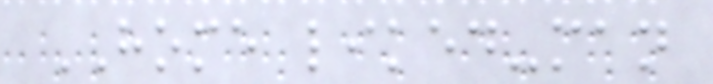HOME liked-man
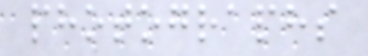photographs
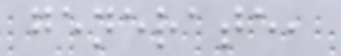generate,
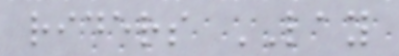riders LAY
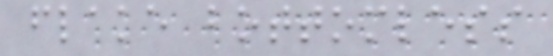flake bottomless
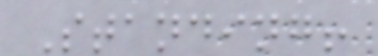Standing!
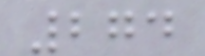274
